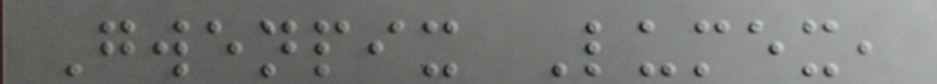Gwenpix Lumex,
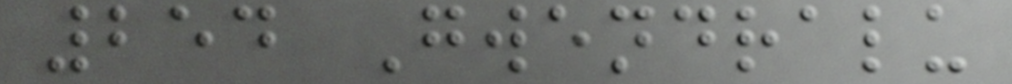254 Gwendralu
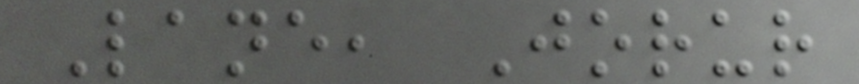Lane, Jorur
